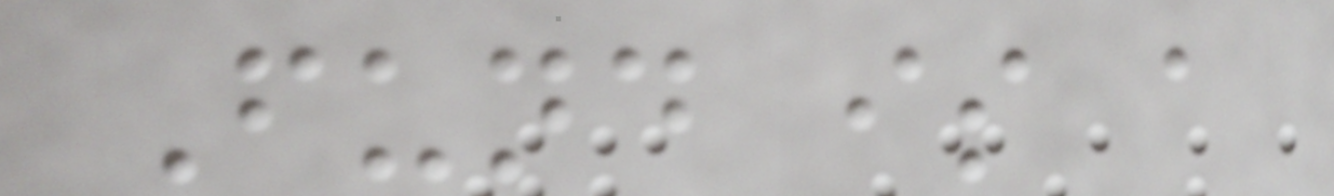Fund is a
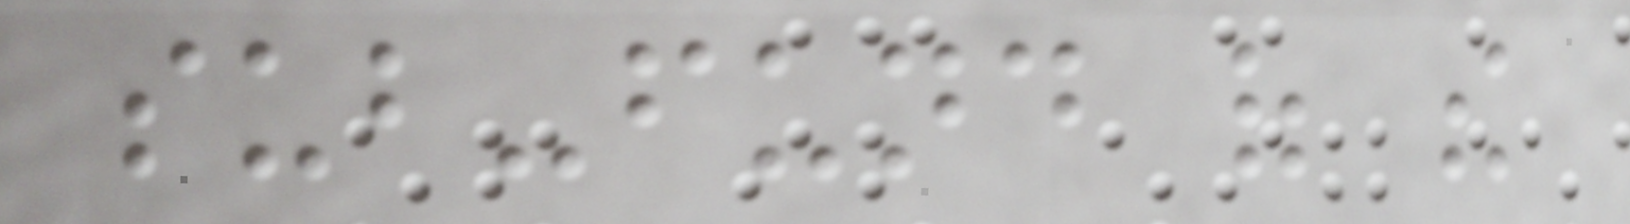sub-fund of the
